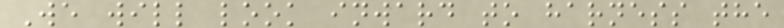We will look inward to harness the
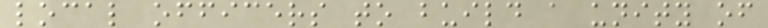local officers to build a unity of
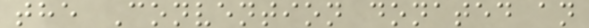the Convention donated an
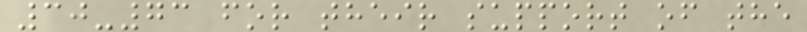30-73 for their support of the
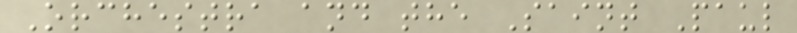Orchestra and the Saint Paul
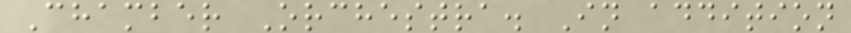Chamber Orchestra. In addition
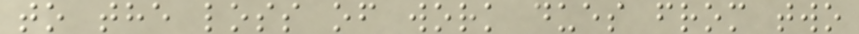to the loss of work dues from two
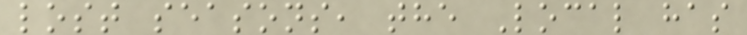lost seasons, the Local has
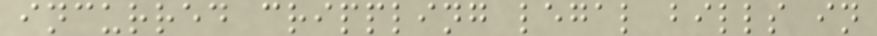incurred crippling legal bills in
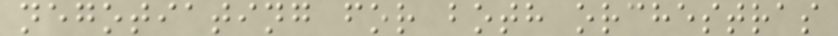negotiating for both orchestras
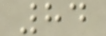84
